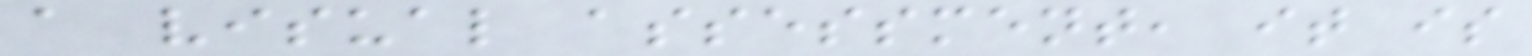a visual assessment, it is
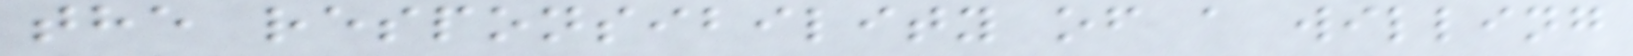the responsibility of a willing
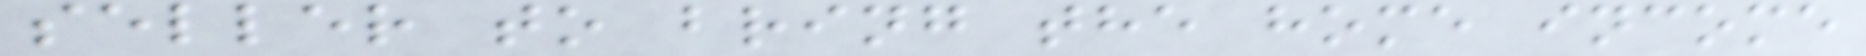seller to bring the home income
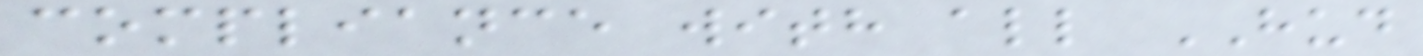compliance with all HUD
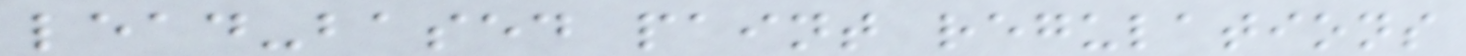lead-based paint regulations
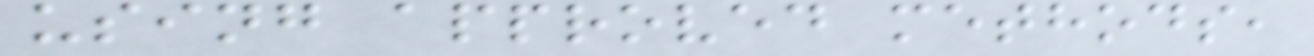using approved methods,
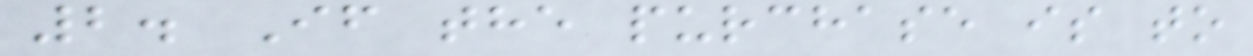2. If the purchase is to
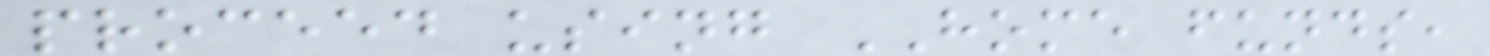proceed using HOME funds,
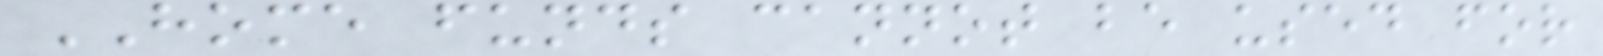HOME funds cannot be used for
